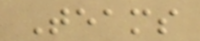Teams
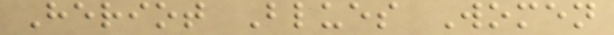Heriot Blues Women
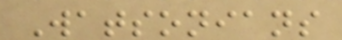Watsonians
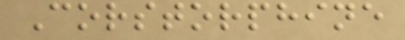Corstorphine
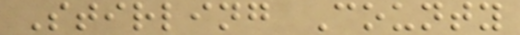Stirling County
